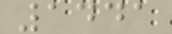1441
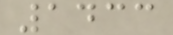1433
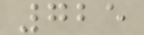725
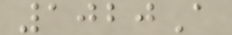1020A
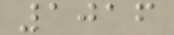1016
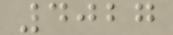4027
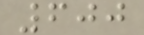600
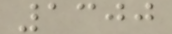1300
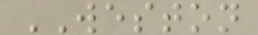WESTON
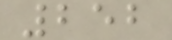252
